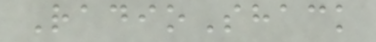RadioShack
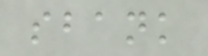sbank
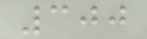300
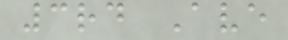3rd Ave
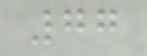77
